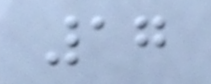17
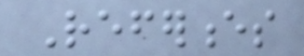References
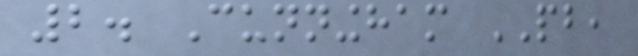2. Cunningham PB,
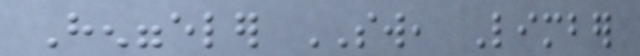Henggeler SW, Limber
